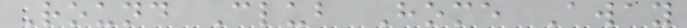Round Club Home Away
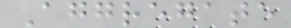Aggregate
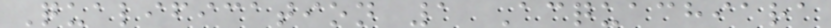Qualification 1 Acquachiara
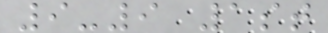9-9 1st
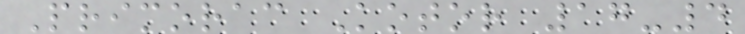Primorac Kotor 17-4
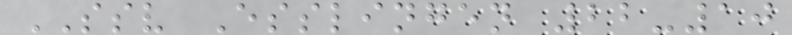SSV Esslingen 22-10
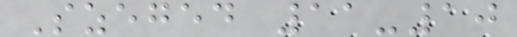Szeged 11-10
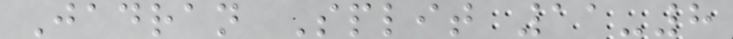Jadran Split 11-8
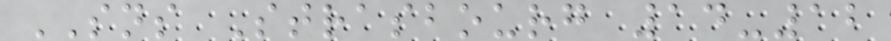SNS Strasbourg 14-12
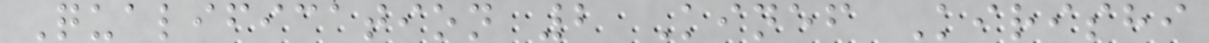Qualification 2 Kinef Kirishi
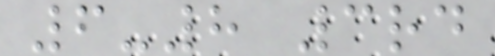6-8 3rd
